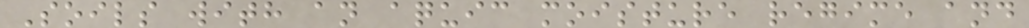Soils with an aquic moisture regime and
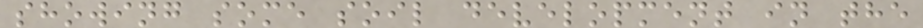showing some soil development in the
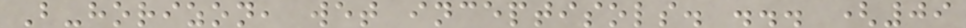B-horizon, wet inceptisols. ... (09
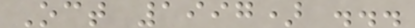Oct 1997) ...
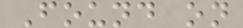Found on
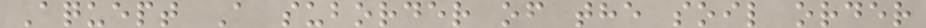Aquept A suborder of the soil order
